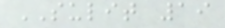SULIT 19
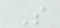S
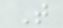T
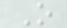O
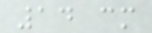14 cm
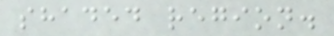shaded region.
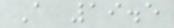A 19.5
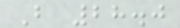B 28.0
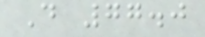D 77.0
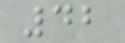42
